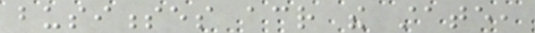businesses across the state,
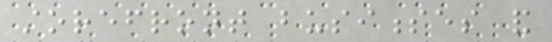storefront businesses and
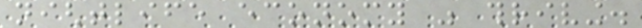nightlife economy was thriving.
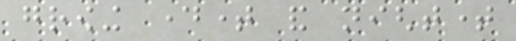growing daytime and nighttime
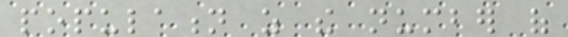population as the number of
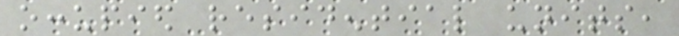occupied residential units,
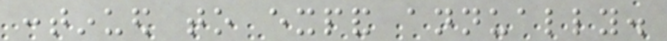continued to expand annually.
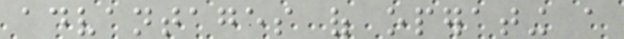advantages of operating a
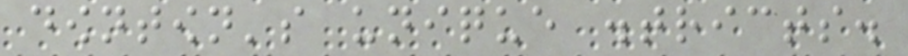downtown's unique districts.
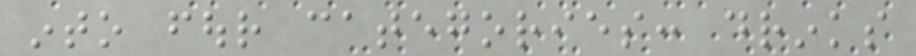into four categories: drinks
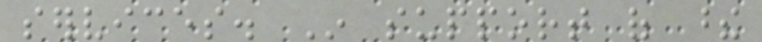services. In support of these
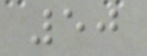50
